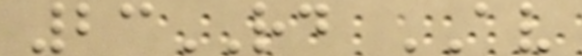23RD AV
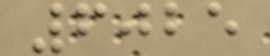6025
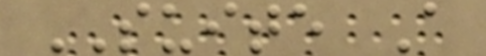SUITE A
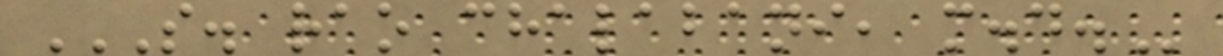S. RAO CHALABANI, M.D.
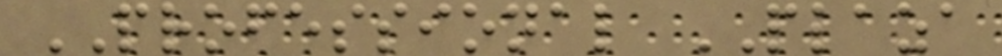PROFESSIONAL PLAZA
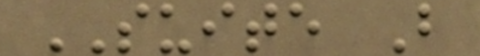SUITE B
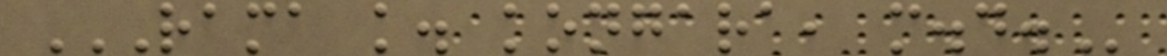RAMA K. KONGARA, M.D.
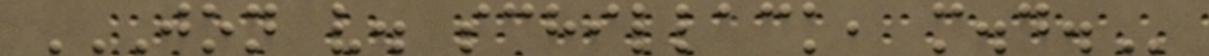JON V. SCHILLACK, M.D.
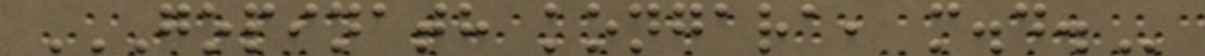GOPINATH KONGARA, M.D.
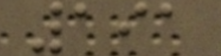191
